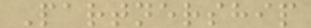Partnership
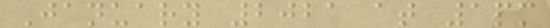January 2021 at 1pm
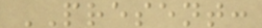PRESENT:
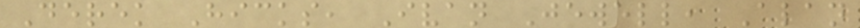Derek Hicks, Ivan Jewell, Alan
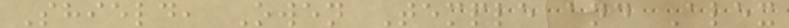Shield, Owen Temple and Alex
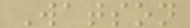Watson
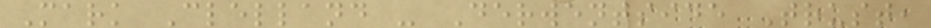Mark Clelland - Derwentside Trust,
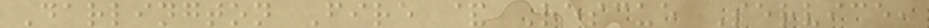Darlington Fire & Rescue Service,
